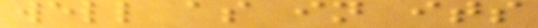well as in its
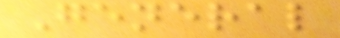General
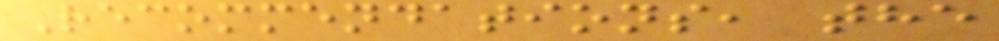Recommendations, the
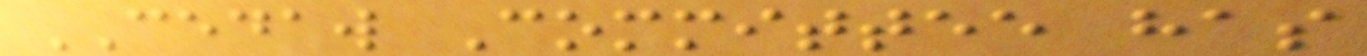CEDAW Committee has
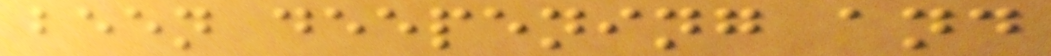been deepening and
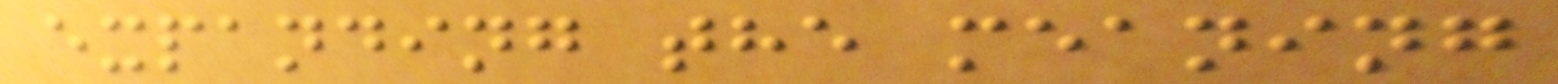expanding the meaning
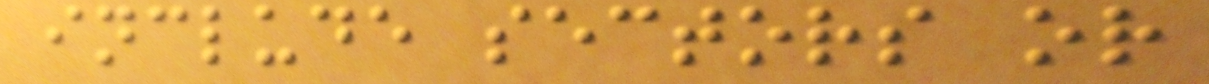include sectors or
